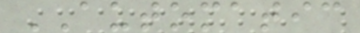AUTOMATIC
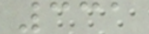331
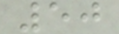50
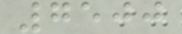7500
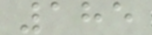185
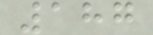187
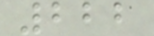222
